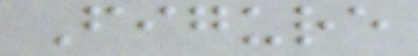Figure
